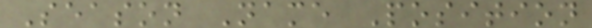Season Name Position
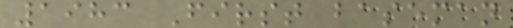1983 First baseman
